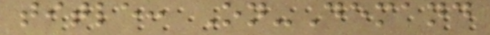title: On-Demand
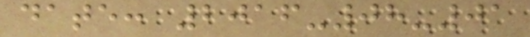date: 2016-08-01
